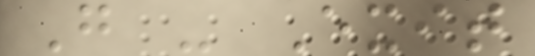G - Exit
